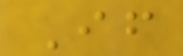If
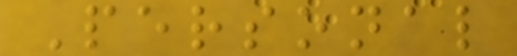Personal
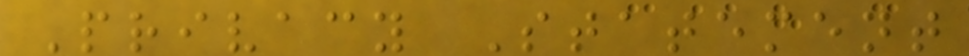Privacy Statement
